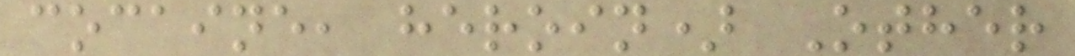cocaine, heroin) Other
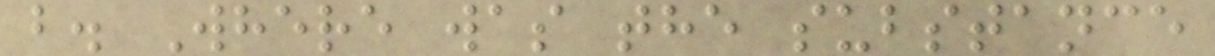b. Where was the substance
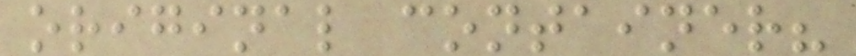original container?
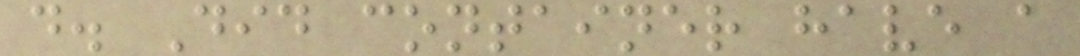d. Did container have a
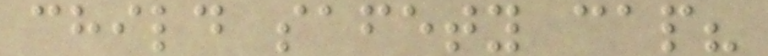child safety cap?
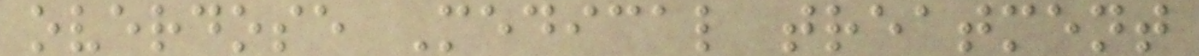overdose Medical treatment
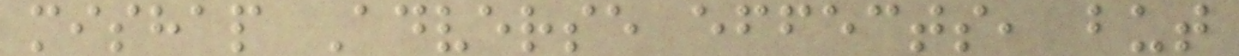mishap Adverse effects, but
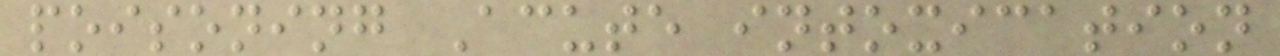poisoning Acute intoxication
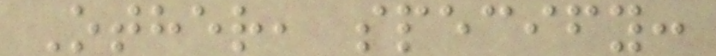Other, specify:
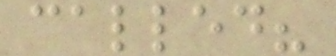called?
